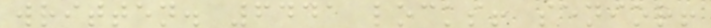written. 6441 locks! senior!
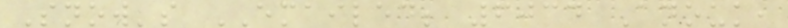Snow's EMAILED; 6034 Anouk,
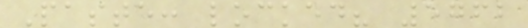Paste: locked? 5762
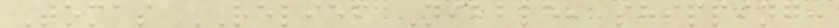Tomas RELIEF Nibble, shipping:
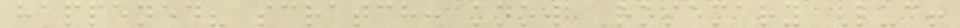happened? scratch: know Rosemary Luc!
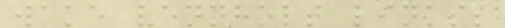wake vennholt links;
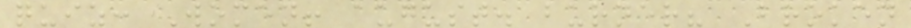quiz: Women! august. burner? Broken
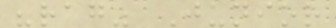"rag" Junior
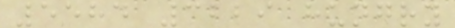5584 3229 hungry
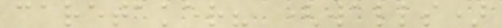caretaker? (walls)
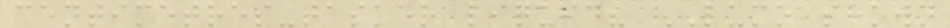centimetres-tasker liquid? LUMO shown
